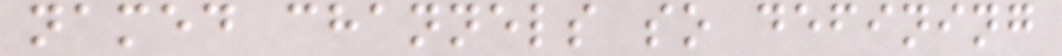named channels so defining
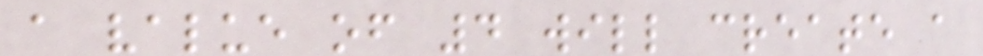a value of 4 will create a
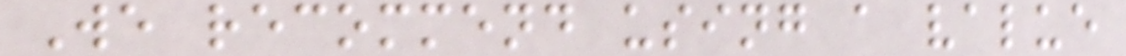We recommend using a value
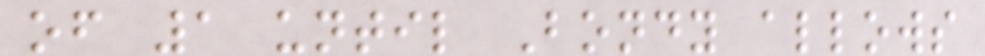of 1 until Bondy allows
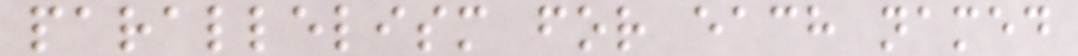parallelism for each named
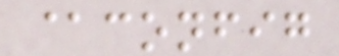@config
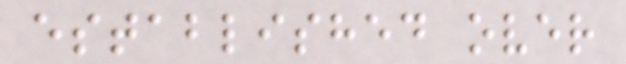established over
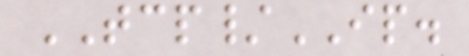TCP/IP.
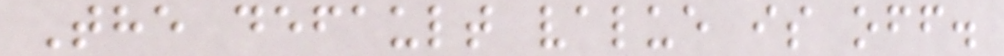The default value is off.
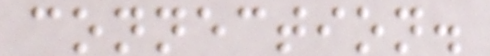connection.
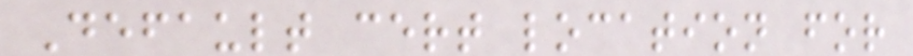Default cert location for
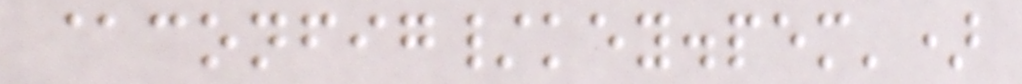@config/key.pem')
